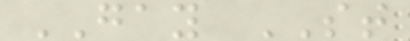GAY ST
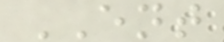ENT
